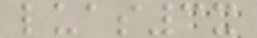luas3x
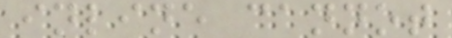inline cannot
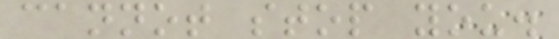cannot stop you.
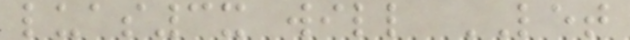luas3x will LET
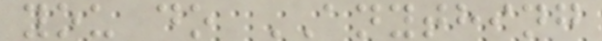you do ANYTHING
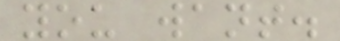you want.
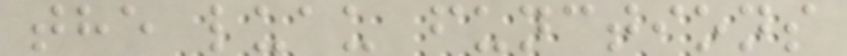the luau functions
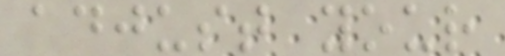adjust your
